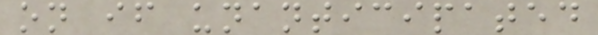on if unanticipated
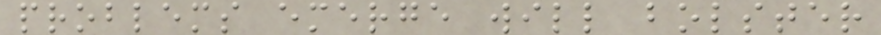problems emerge will bolster
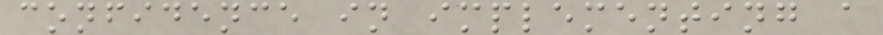confidence in implementing a
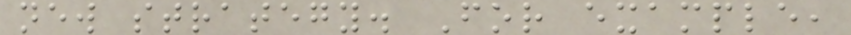new strategy. For example,
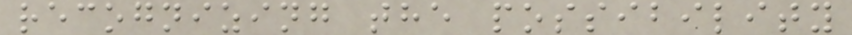recognizing the possibility
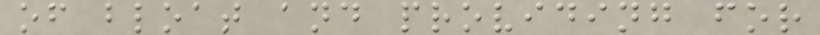of bloat and providing for
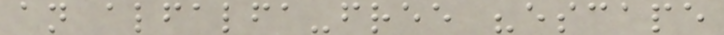an alfalfa-free "escape
